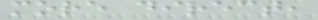more direct,
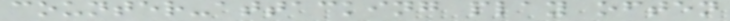counter-attacking play often
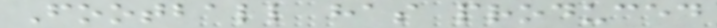Football has produced
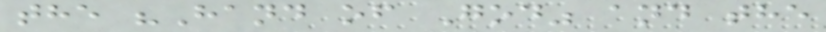the "Hand of God" and the
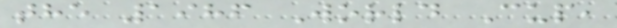the 1986 World Cup,
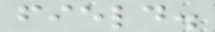field.
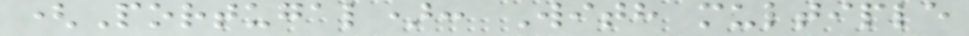(Portugal): With multiple
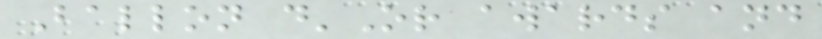Ballon d'Or awards and
